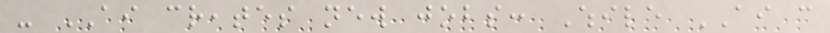- AI creates new jobs: While AI can
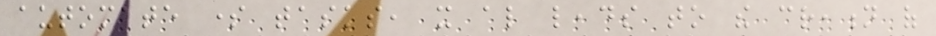automate some tasks, it also leads to the creation of
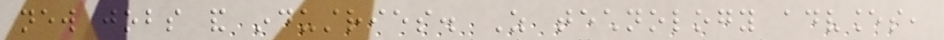new jobs and industries. As technology advances,
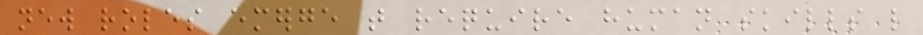new roles emerge that require human skills like
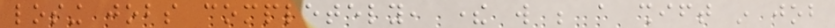losing jobs completely, there will be a shift in job
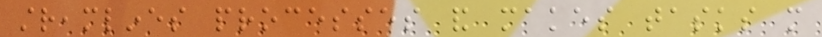streamlines processes and makes tasks more
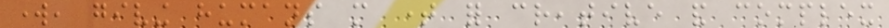work, giving humans more time for creative and complex
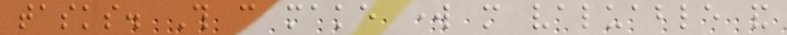tasks. This can make work more valuable and
